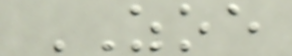ZOE
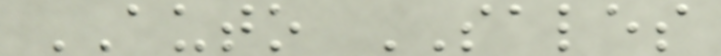AUTO SALES
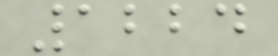1224
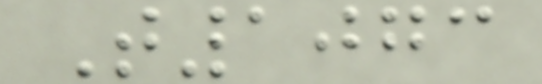T1073
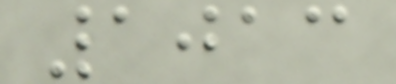1013
